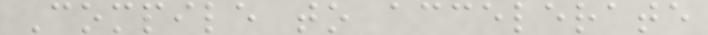Compile to accelerate
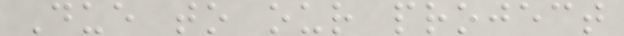Due to our project
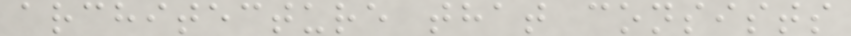architecture that consists
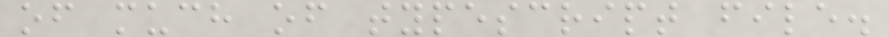of much of typescript file.
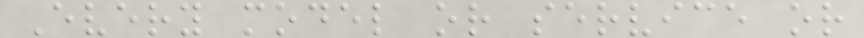Every model or service or
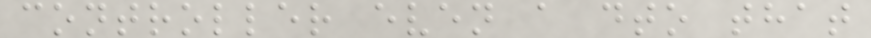controller even a dto that
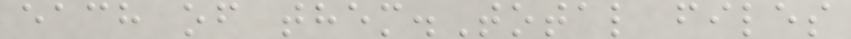each of them.Total files
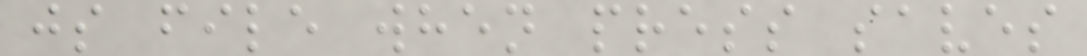js file when press saves
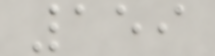159
